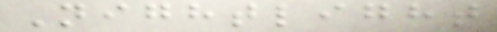Nightlight
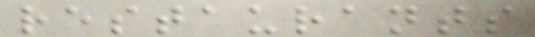restaurants
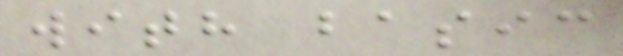with basic
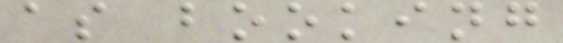as booking
